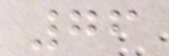76
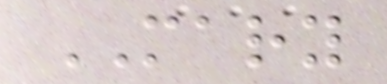MARY
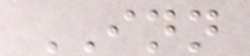INN
